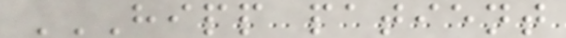HIPP PATIENT
